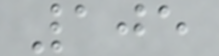105
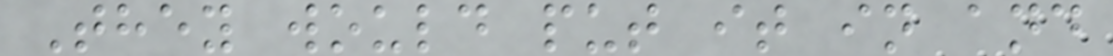They would put it in and
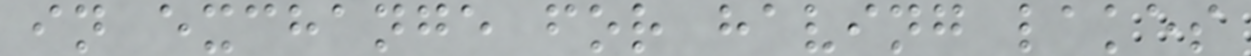in exchange for having lakes
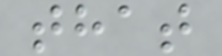that
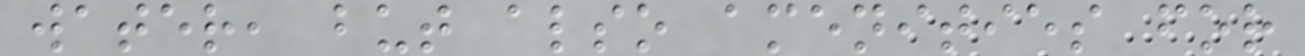water, but also amenities for
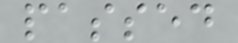passed
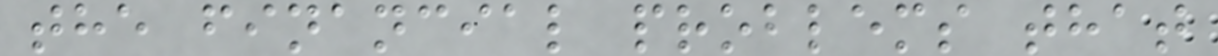the financial problems that
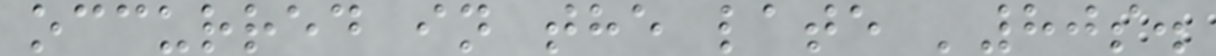occurred in the late '80s.
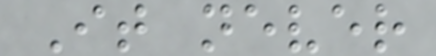It never
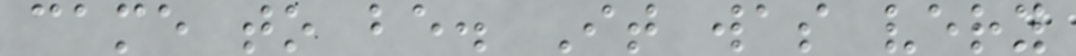came to be. It was very
